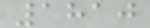1810
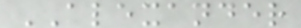ALEXANDER
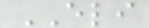ELI
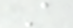A
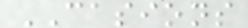CASIONS
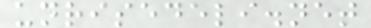unrisedeli.net
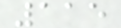115
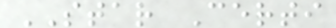STAR Certi
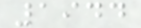1944
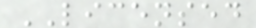LICENSED
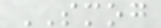SMOG
